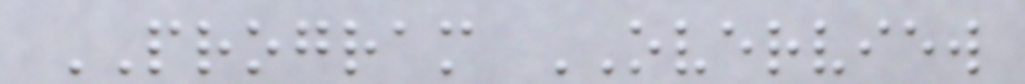PROGRAM OVERVIEW
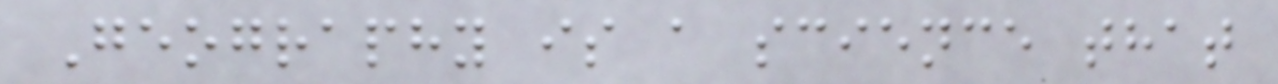Geography is a science that
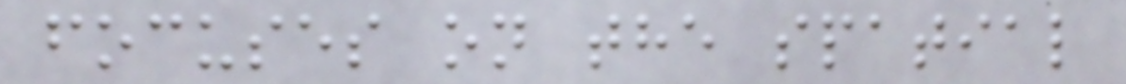focuses on the spatial
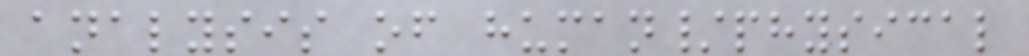analysis of human/physical
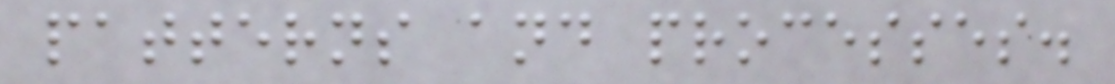patterns and processes.
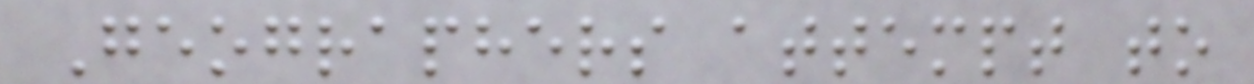Geographers attempt to
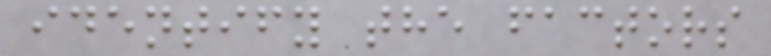identify the factors
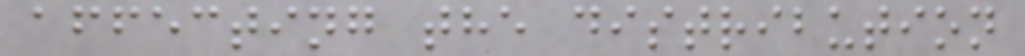affecting the distribution
